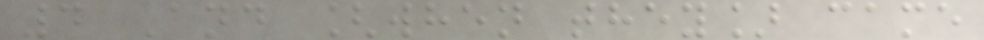4 And [when they] came
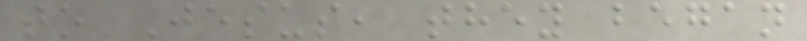to Jesus, they began
